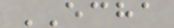ECHA
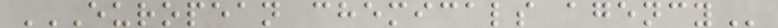EUROPEAN CHEMICALS AGENCY
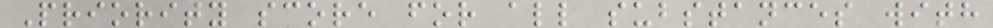Priority score for all substances with
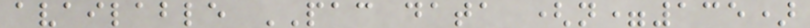available PAC data (n=135)
